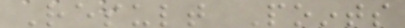Result Points
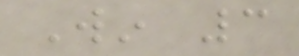Win 3
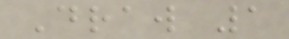Draw 1
